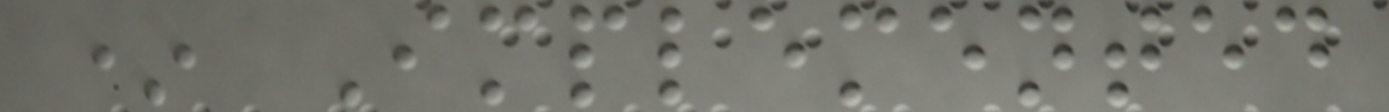* Implemented
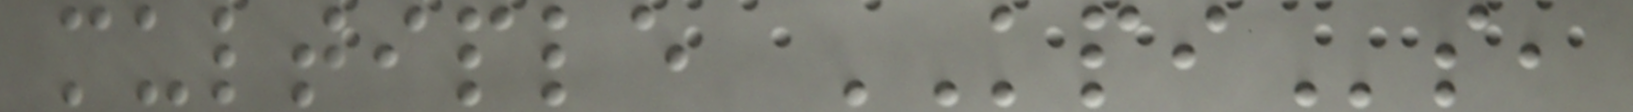multiple KPIs,
